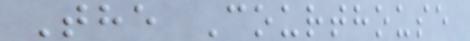The Courthouse
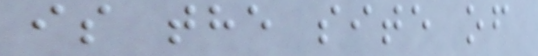is the site of
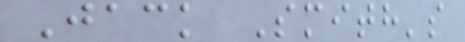Jack Smith's
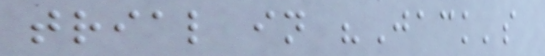trial in "Jack's
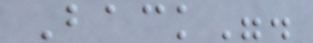Back".
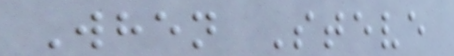When Steve
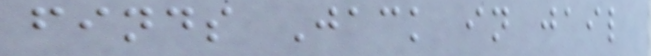finds Jack in jail
